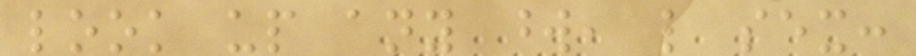look up any word, like sex:
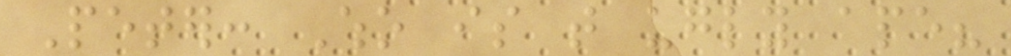Peter: Who is that ugly ape?
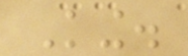King.
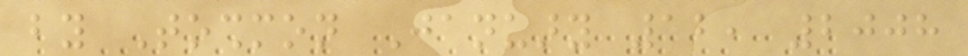by Toshmon January 12, 2008
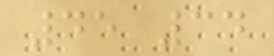45 34
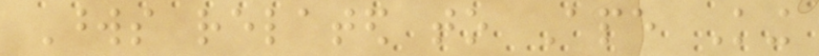Words related to Ape King
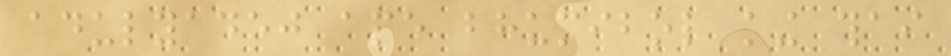adulyadej ape bhumibol king thai
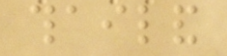thailand
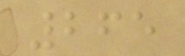265
